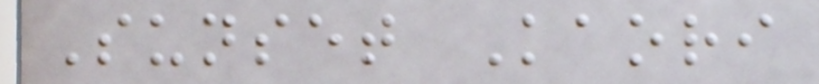Sunset Kaori
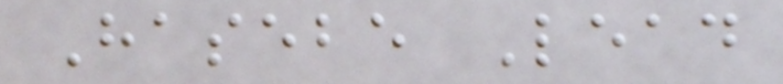Hasebe Lead
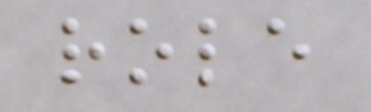role
